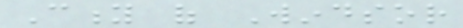City of Windsor
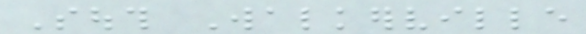South Walkerville
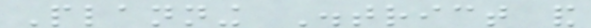Planning District and
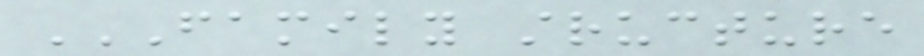FAMILY STRUCTURE
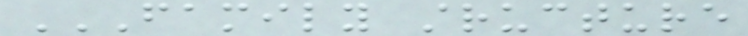FAMILY STRUCTURE
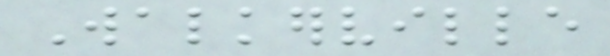Walkerville
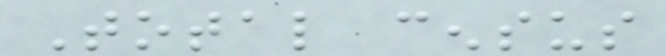Total census
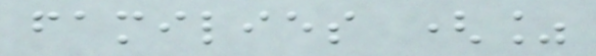families (%
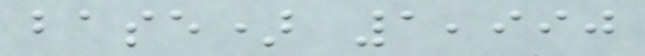base) 1,990
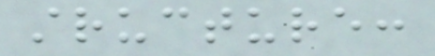structure:
